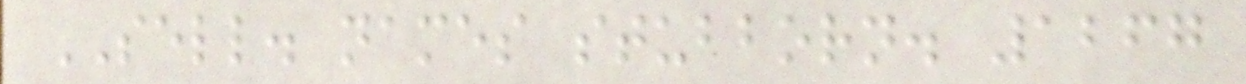SELL. names stubborn. 1267
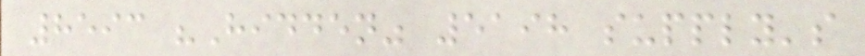8593 "Hidden" 5198 supply's
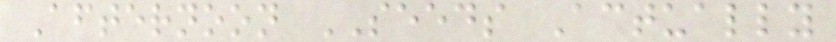Afternoon SEEDS Actually
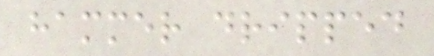hammer dripped
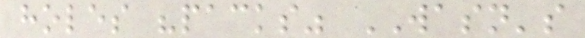holes "packs" WASN's
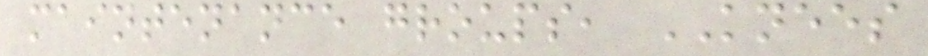maintenance groups, KNEES
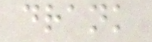drank
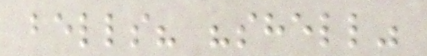bells? "shell"
